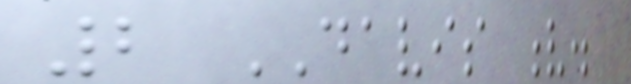2 DAVIS v.
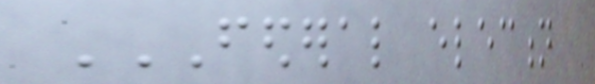FEDERAL ELECTION
